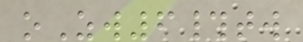oZw6#tw
